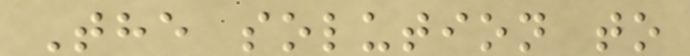The solution to
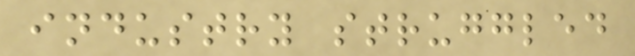industry struggled
